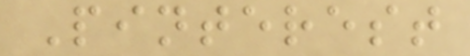Pinterest
